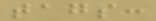tags:
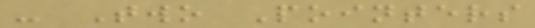- Two Pointers
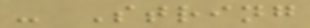- String
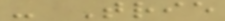- Trie
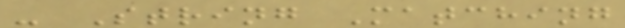- String Matching
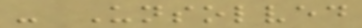- Unsolved
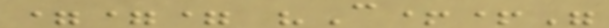=== "C++"
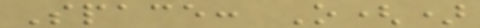Space: O()
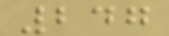247
